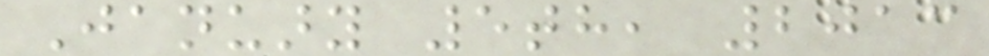January 5th, 2013
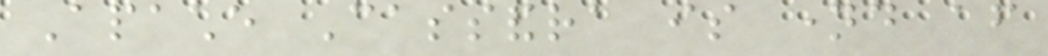Apache Cassandra is named after
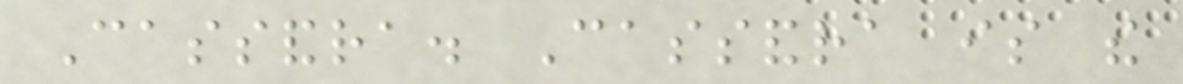Cassandra. Cassandra is the
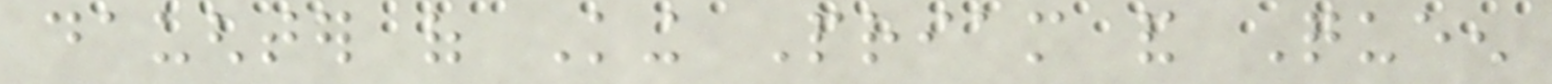daughter of King Priam and Queen
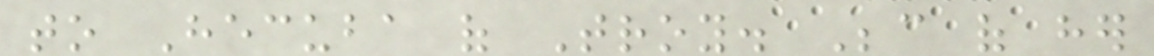to Hecuba of Troy. Because of her
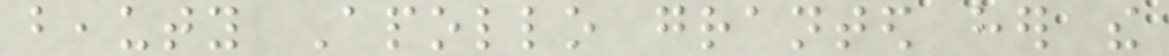beauty Apollo granted her the
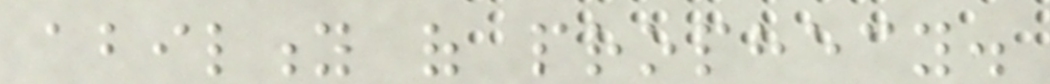ability of prophecy.
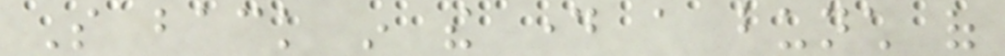So back in the day a bunch of
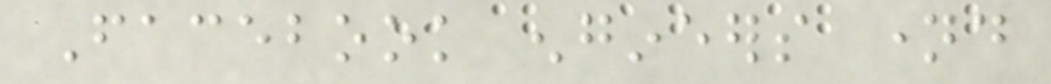Facebook engineers named
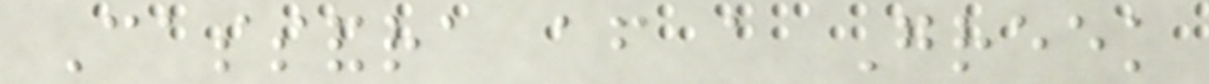Cassandra after a Greek
